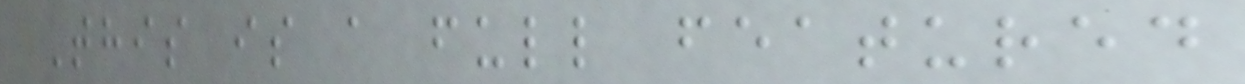This is a full featured
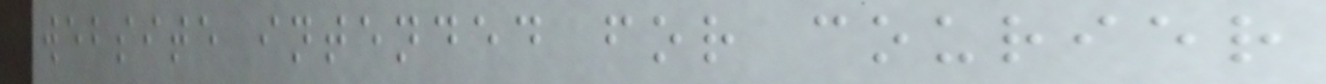website intended for courier
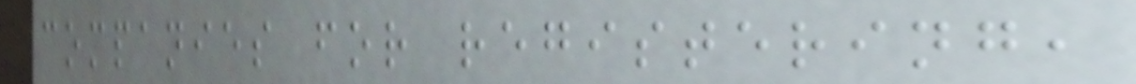companies for registering,
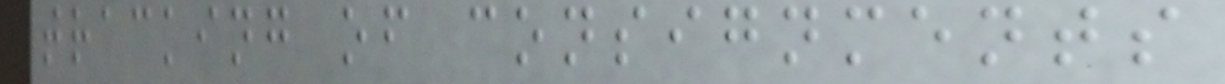tracking of consignments
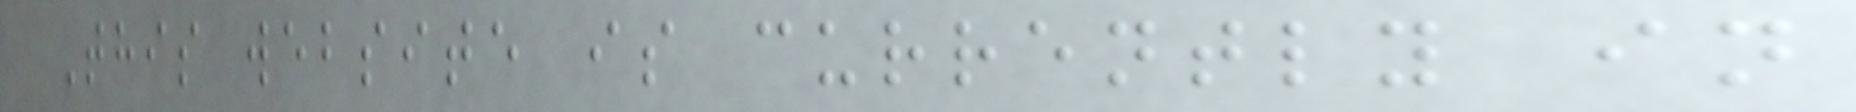This website is currently in
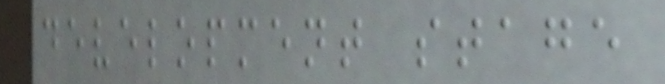development stage
